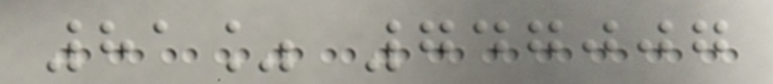81% 747007
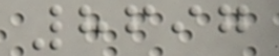8697
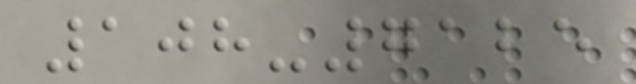108-7125
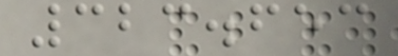323.653
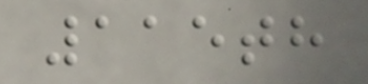115th
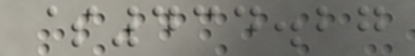$434.27
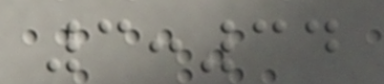3:34
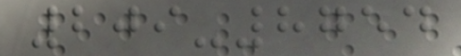209-8754
